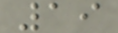19
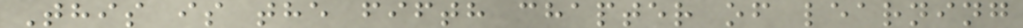This is the fifth chapter of learning
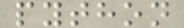python
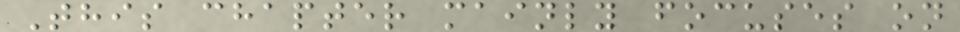This chapter mainly focuses on
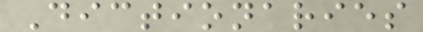Dictionaries
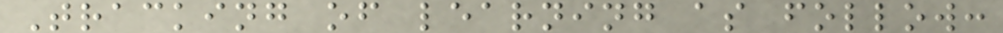Tracking of learning as follow:
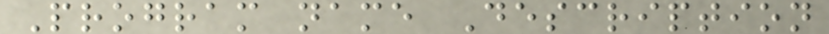Program name Description
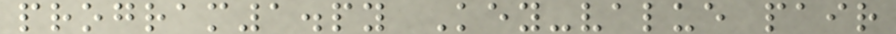program1.py Key-value pair
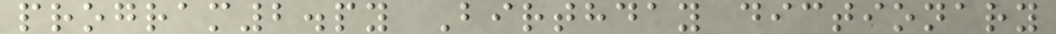program2.py Birthday dictionary
